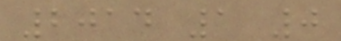2014 1 0
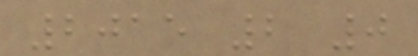2015 2 0
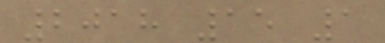2018 15 1
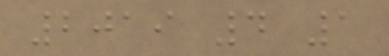2019 4 1
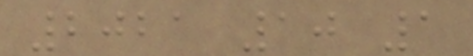2021 10 1
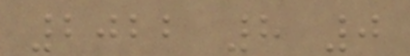2022 8 0
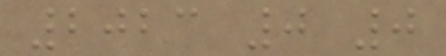2023 0 0
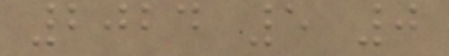2024 5 0
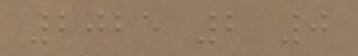2025 2 0
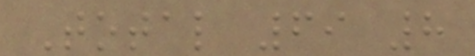Total 69 8
